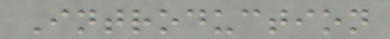Introduction
